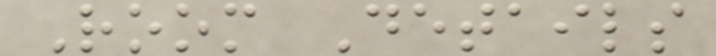Room Details
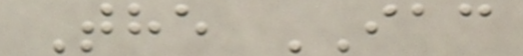The IAC
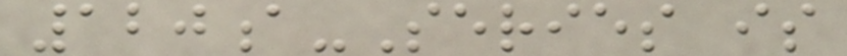120a-Series is
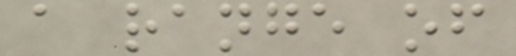a range of
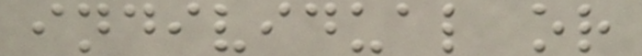individual or
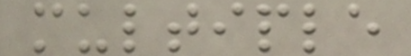multiple
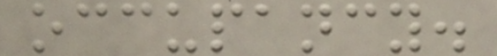occupancy.
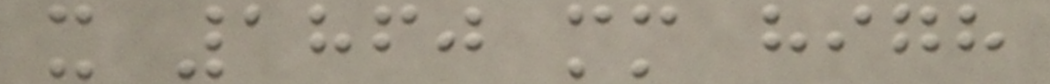x 1860 mm high
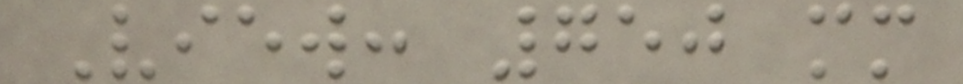View: 750 mm
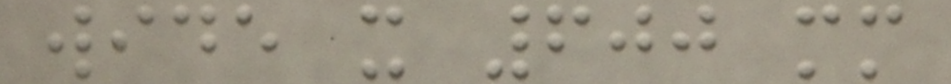wide x 600 mm
